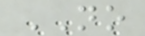NO
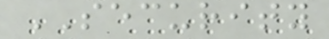SECURITY
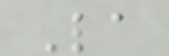La
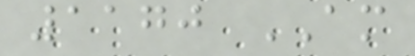1170 AM
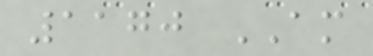1170 AM
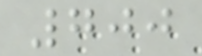700
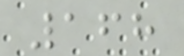168
